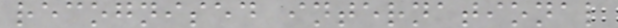recognised international
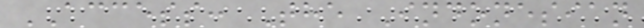ACCESS: The Indonesian
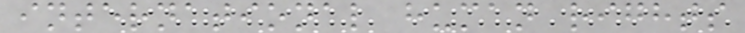international human rights
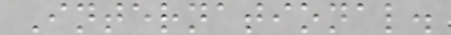International.
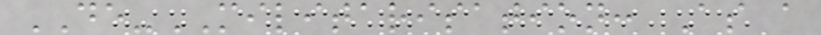DE-MILITARISATION: As a
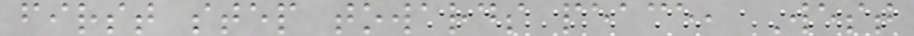first step towards peace, West
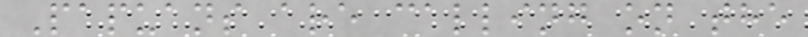Papuans are calling on the
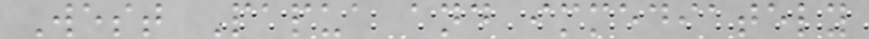West Papua and immediately
